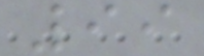99
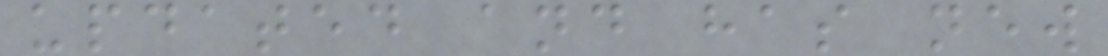updated and has new
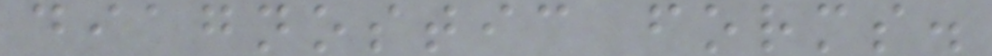diagnostic forms.
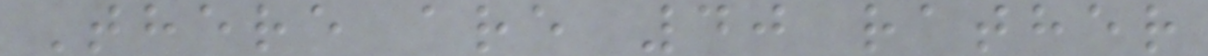There are 40 rather
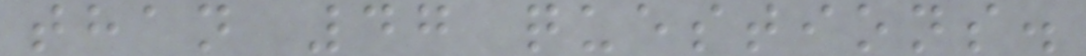than 47 questions.
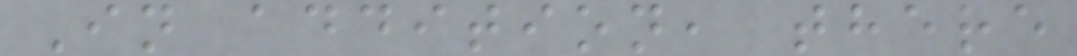In addition, there
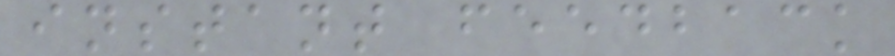instant feedback
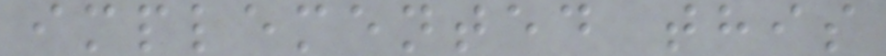implemented this
